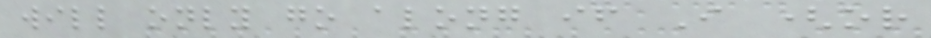will only go along if I (or
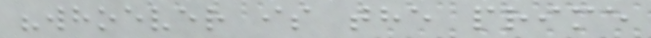"whoever is the prime
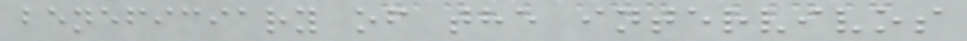beneficiary of the intervivos
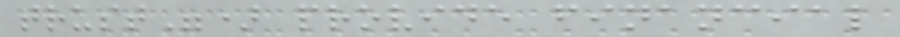trust") provide financial
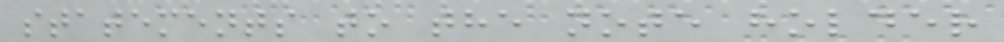statements to the note holder
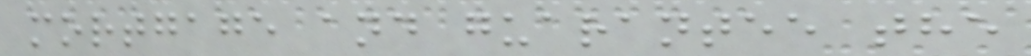mortgage and guarantee the
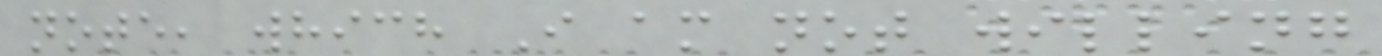note, which I am not willing
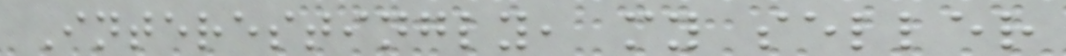Interestingly, my seller
